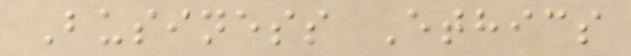Business Ethics
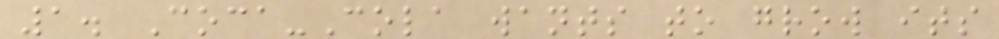1. Coca-Cola wants to grow its
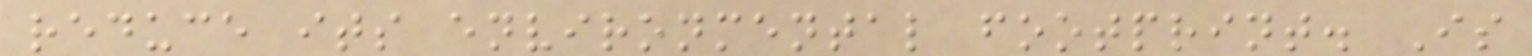reduce its environmental footprint. Is
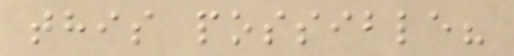this possible?
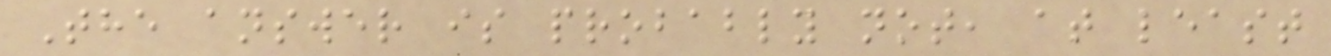The answer is probably not, at least
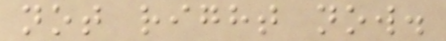not right now.
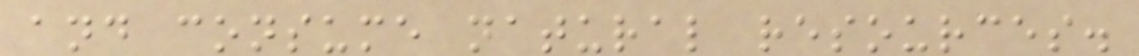and consume natural resources.
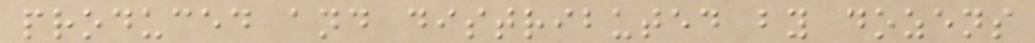produced and distributed by dozens
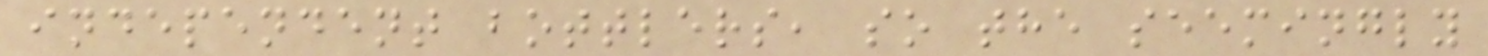independent bottlers, so the seemingly
